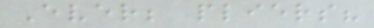Ever; pliers?
